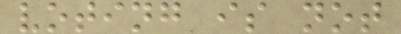voting is not
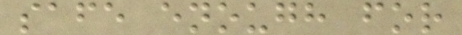safe enough for
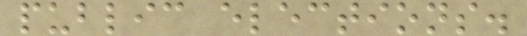public elections.
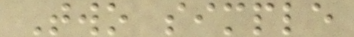Two simple
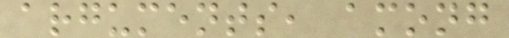arguments, among
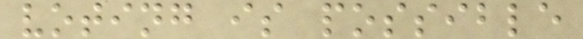voting is possible
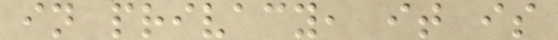in privacy, it is
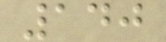140
